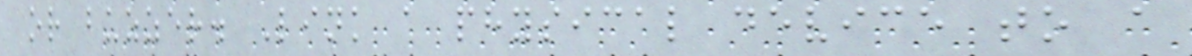or buzzer. Link a physical device to a
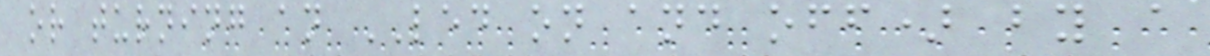or turning an LED on and off) by a
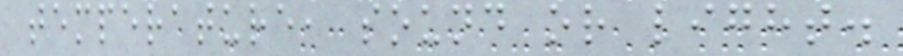temperature, sound or light.
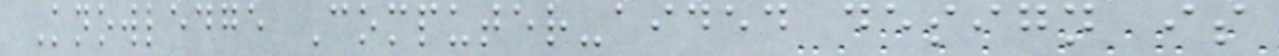Knowledge Computer-aided design is
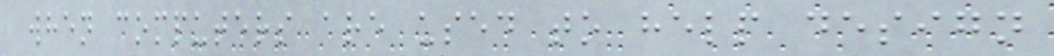when computers are used to help design
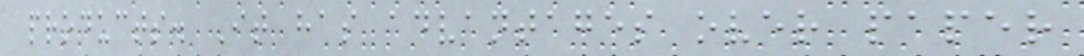products. It has advantages over paper
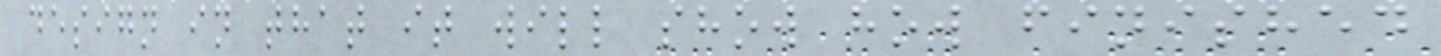design in that it will show how finished
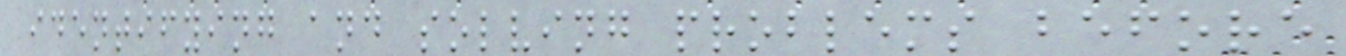identifying and solving problems before
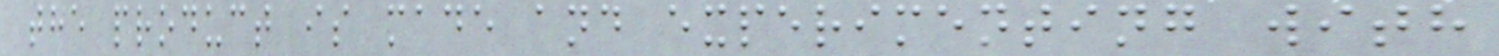the product is made and experimenting with
